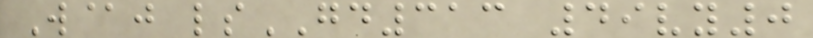W@j lsGD313 49vy0
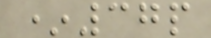*37p
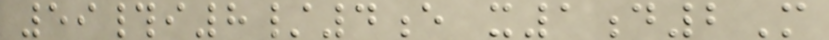59#i8/4e x1d2M
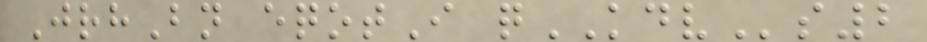JrhBn eqotI qKDVs2
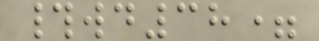#wd38=
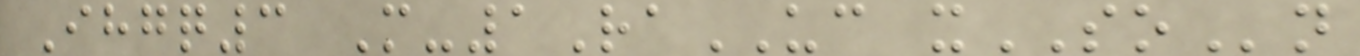Ihgq3 M-1RaUC xSOn
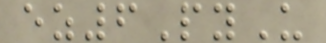ez6PyU
